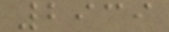2939
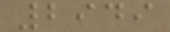2949
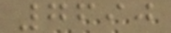7690
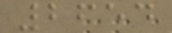2654
